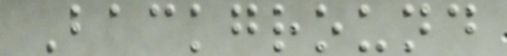Background
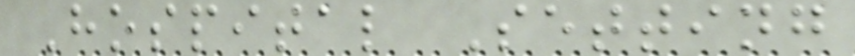Hospital Setting
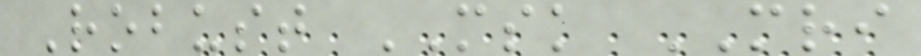Robust MSK MRI
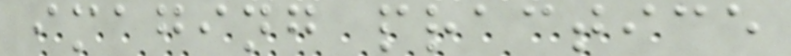imaging practice
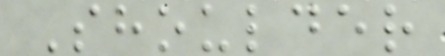Shoulder
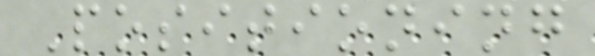Positioning
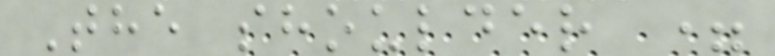The shoulder =
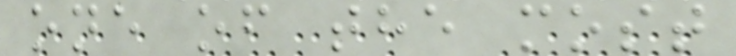one of the most
